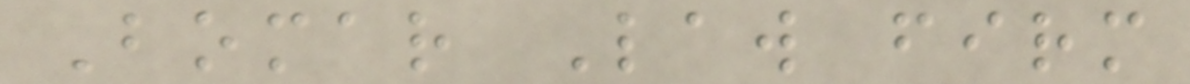Bomar Law firm
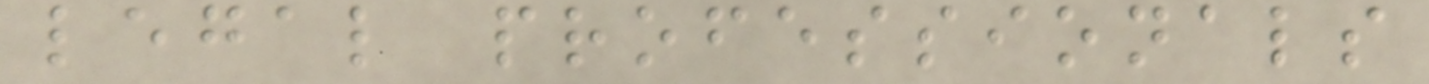legal professionals
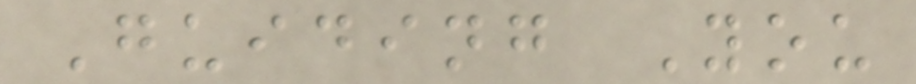Guiding You
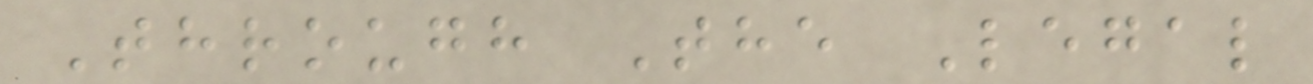Through The Legal
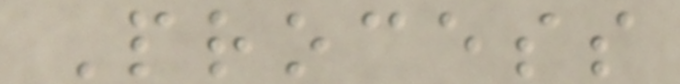Process
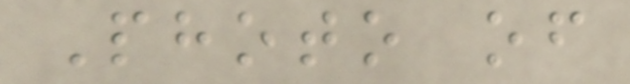Photo of
